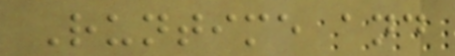Runtime and
